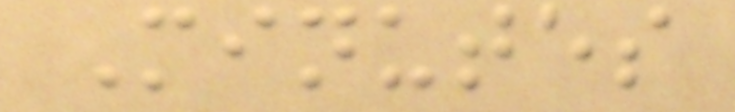Minutes
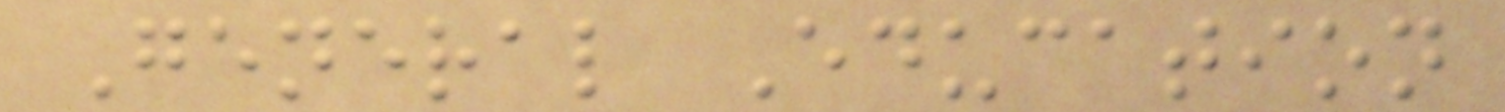General Education
